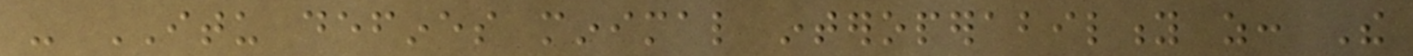- ITU defines minimal interoperability as: The
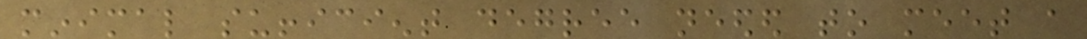minimal sufficient degree needed to meet a
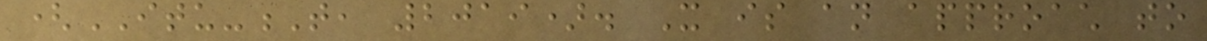(ITU-T, 2019). It is an approach to
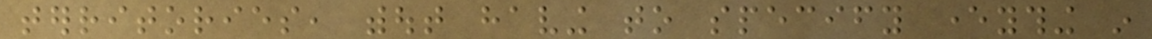territories, without having to specify everything in
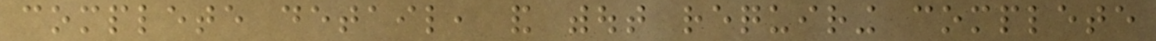complete detail, and without requiring complete
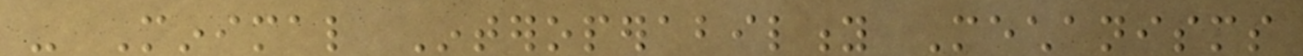- Minimal Interoperability Mechanisms
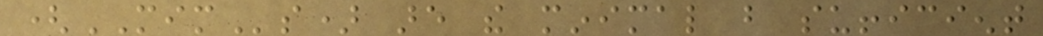(MIMs) are the minimal but sufficient
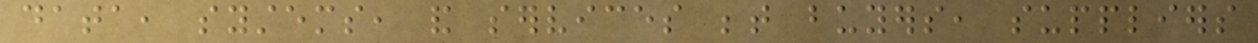data, systems, and services between buyers, suppliers
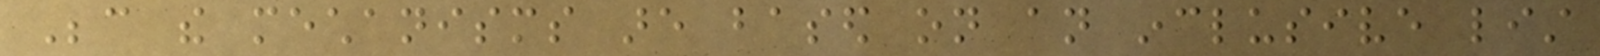Because the mechanisms are based on an inclusive list
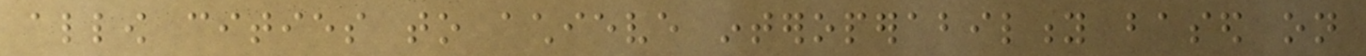allow cities to achieve interoperability based on
